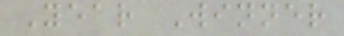Year Winner
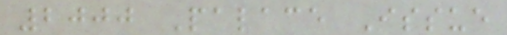2000 Palace Issue
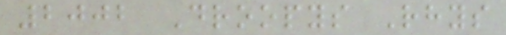2002 Droopys Rhys
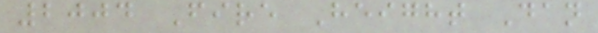2004 Fire Height Dan
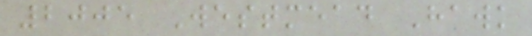2005 Westmead Hawk
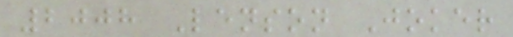2008 Lenson Joker
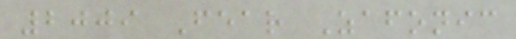2009 Fear Zafonic
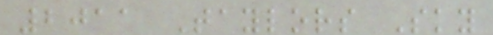2011 Taylors Sky
